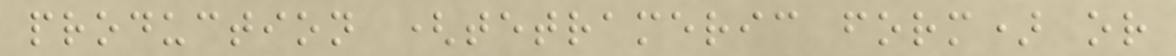production (tetrameric form) or
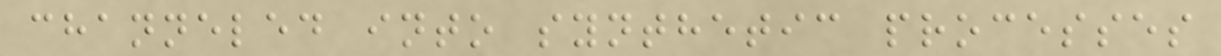channeled into synthetic processes
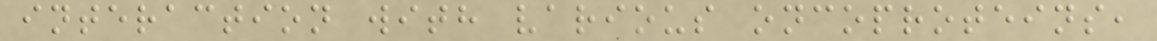interaction with various oncoproteins,
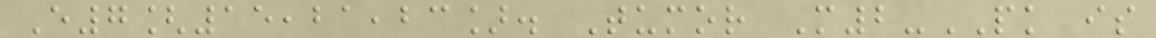E7[15,21,23]. Tumor M2-PK is
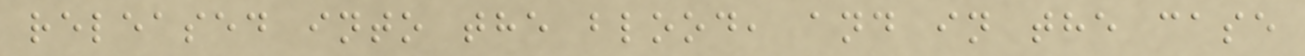released into the blood, and in the case
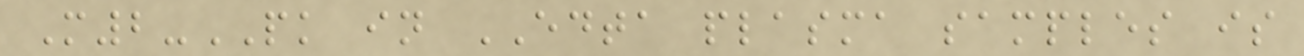M2-PK in EDTA plasma samples is
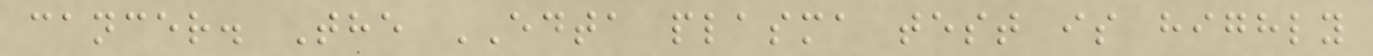cancer. The EDTA plasma test is highly
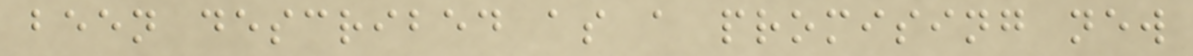been described as a promising new
